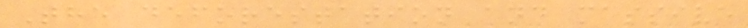The deforestation and massive
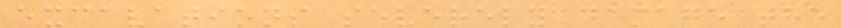excavations severely damage the
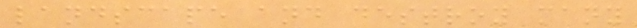landscape and destroy many
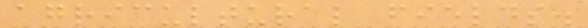agricultural fields.
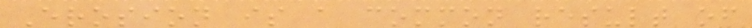Erosion is a common result of
